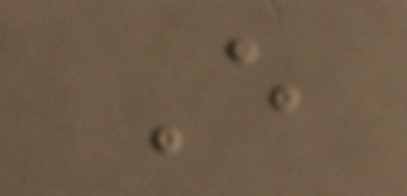Every
